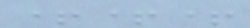+++
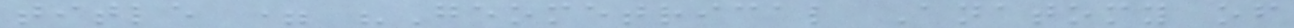title = "Geometrical Anatomy of
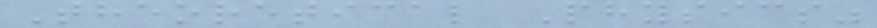Theoretical Physics"
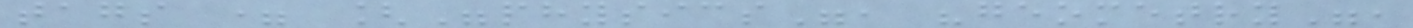tags = ["physics", "geometry",
